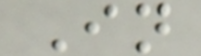In
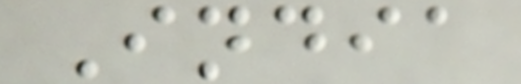India
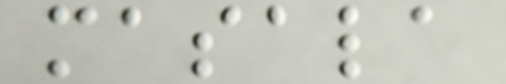masala
